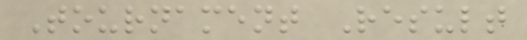Tournament Result
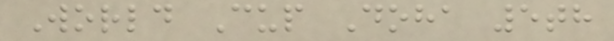World Cup Doha 5th
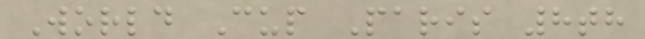World Cup Paris 8th
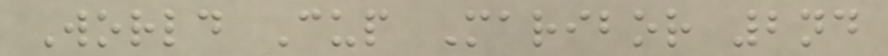World Cup Maribor 2nd
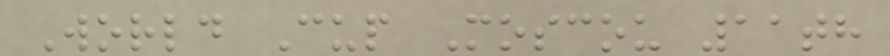World Cup Moscou 11th
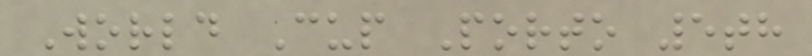World Cup Porto 5th
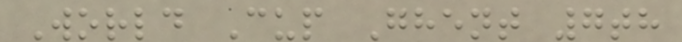World Cup Ghent 7th
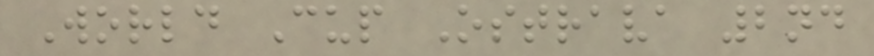World Cup Ostrava 2nd
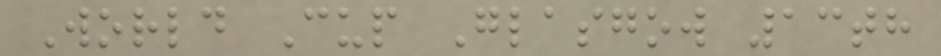World Cup Glasgow 13th
